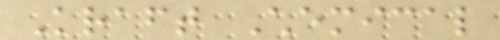Kraft Chemical
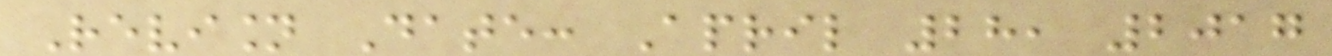Revision Date: April 28, 2017
